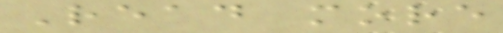Read more
